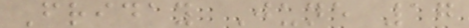Friday June 17
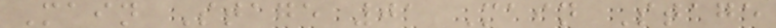Main Stage 01 Main Stage
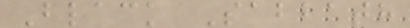Black Sabbath
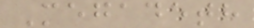Megadeth
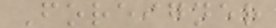Foreigner
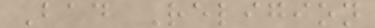Bad Religion
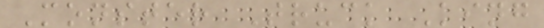Monster Truck King
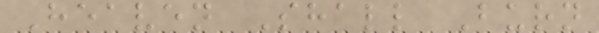Heaven Shall Burn
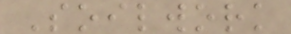Soilwork
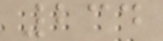234
